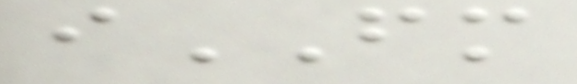iFM
